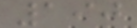190
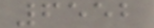6552
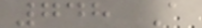748 A
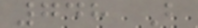748 B
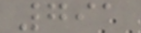791
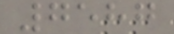7587
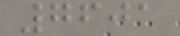7601
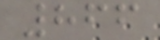866
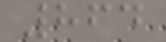864
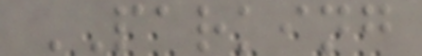PARKING
